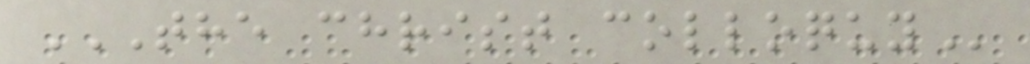THE CHRIST COLLOQUY
